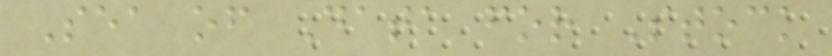Sea of Data for Stock
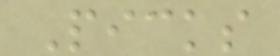Picks
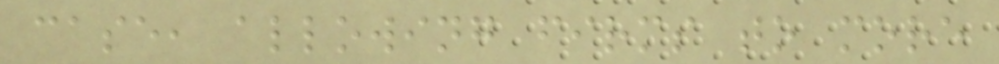case, allowing firms to more
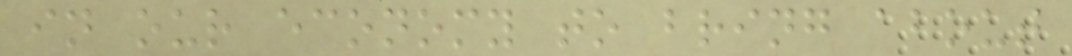in our economy to bring about
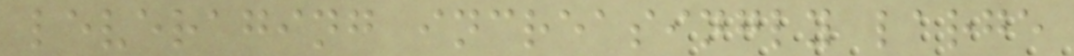leveraging increasingly large
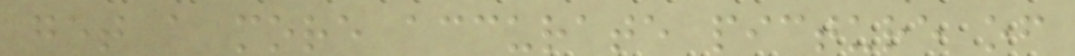get a more accurate picture of
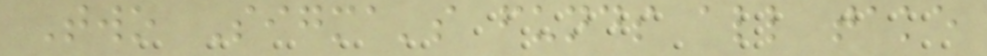Two Sigma's funds all take
